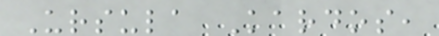Ursula Kardos,
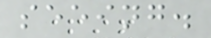seeing.
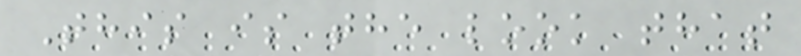This is the look that
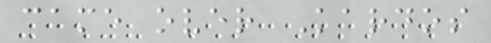came over Kardos
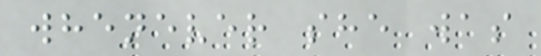whenever she was
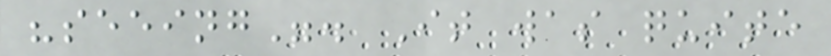"seeing". It was quite
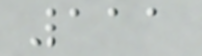111
